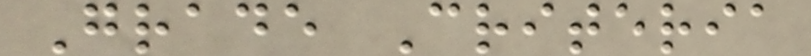Grade Criteria
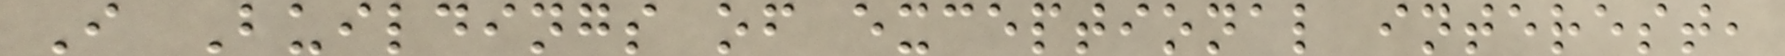I Buildings of exceptional interest,
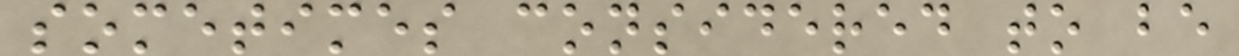sometimes considered to be
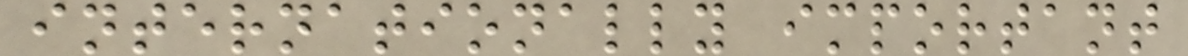internationally important
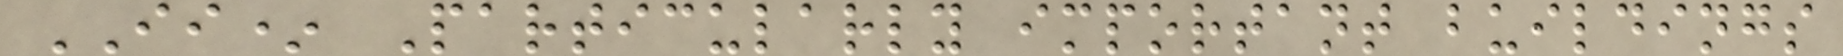II* Particularly important buildings
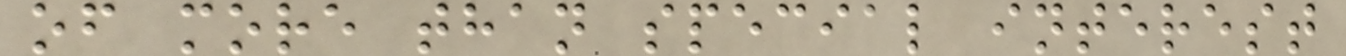of more than special interest
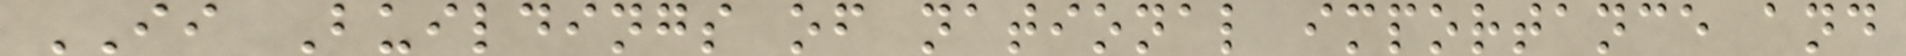II Buildings of national importance and
